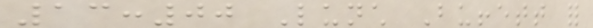13:00 Lunch Buffett for
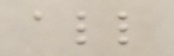all
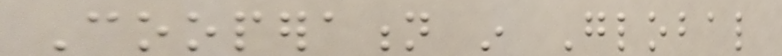Cooperation in Global
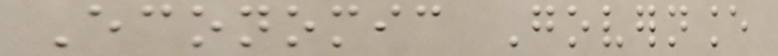Economic Governance
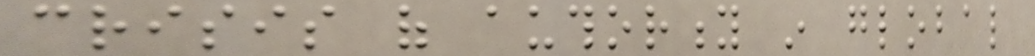crisis of authority in global
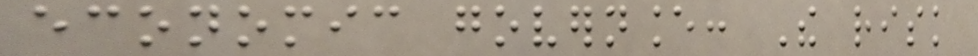economic governance: The risk
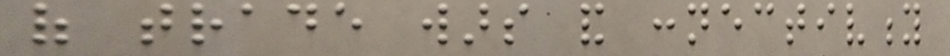of trade wars and connectivity
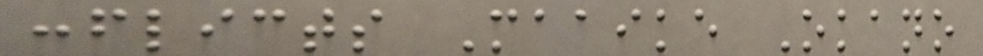conflicts Maaike Okano
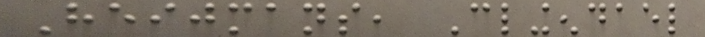Heijmans, Clingendael
